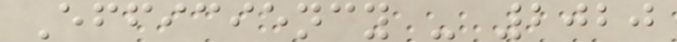Efficiency - 2020
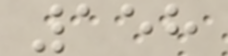158
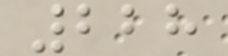228
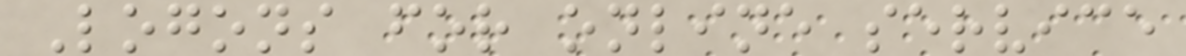Logons for online service
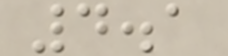4.1
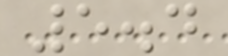5.4
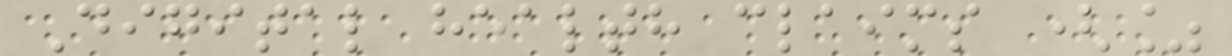Digital health claims (%
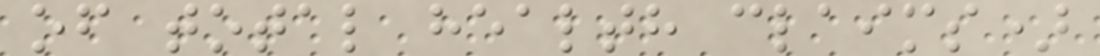of total health claims)
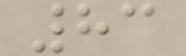83
